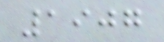1907
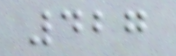427
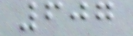607
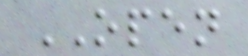OPEN
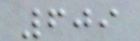609
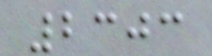2303
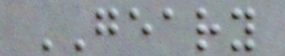GEARY
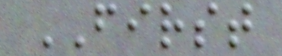FIRST
